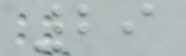29
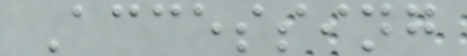Accessing
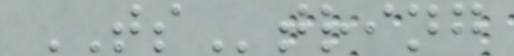TString
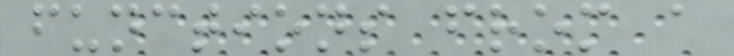functions from a
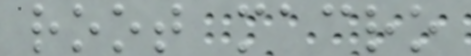root macro
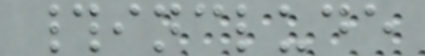#include
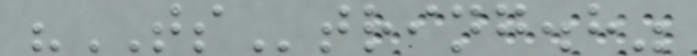"TString.h"
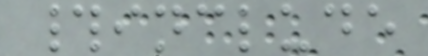#include
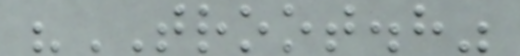"TROOT.h"
